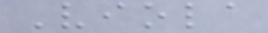Viola
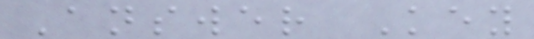Answer Key
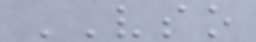VSO
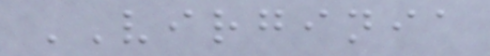VIRGINIA
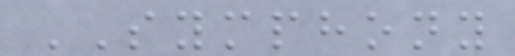SYMPHONY
